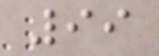99
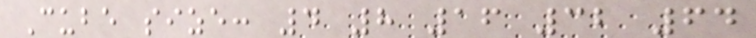Cube size: 4 8 16 32 64
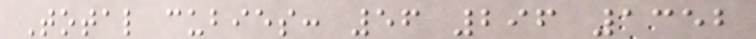Total cubies: 56 296 1352
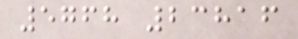5768 23816
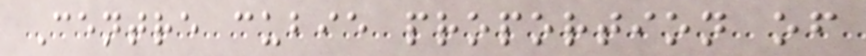Centre cubie proportion of
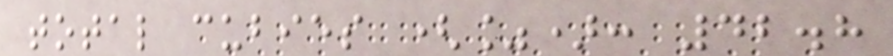total cubies (%): 42.8
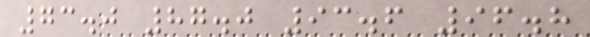73.0 87.0 93.6 96.8
